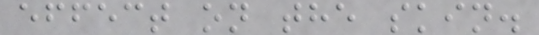effect on the skin.
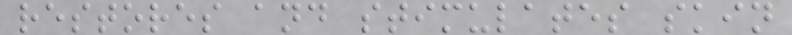restores and stimulates skin
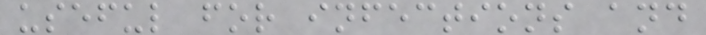useful for infections and
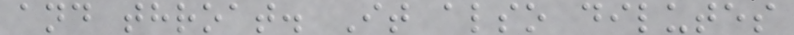and throat. It also dilutes
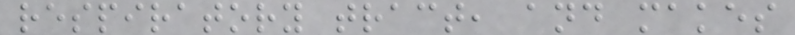respiratory tract, and makes
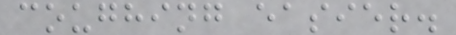coughing easier.
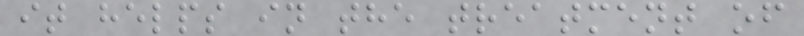it helps in the treatment of
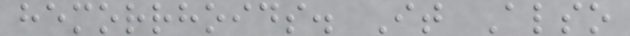hemorrhoids. It Also
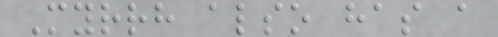Myrrh also has a
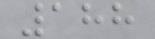188
